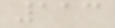113
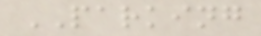PARKING
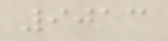9013
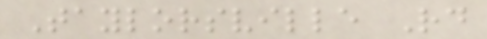Taylorsville Rd
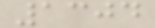1304
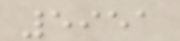5951
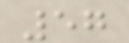57
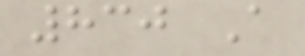830 A
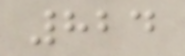824
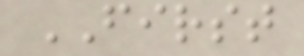FIRST
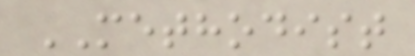METHODIST
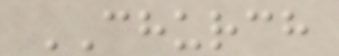CHURCH
